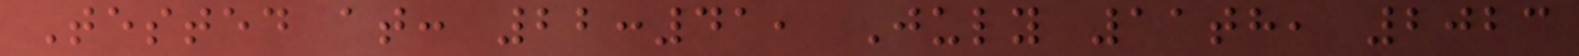Tested at: 22:41, July 11th, 2023
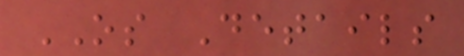OS Details
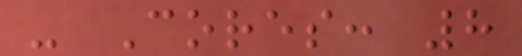- Cores: 8
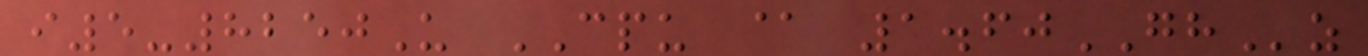i5-8250U CPU @ 1.60GHz
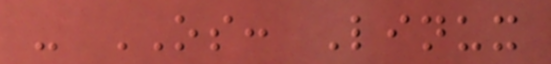- OS: Linux
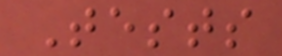Tests
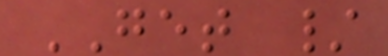GET /
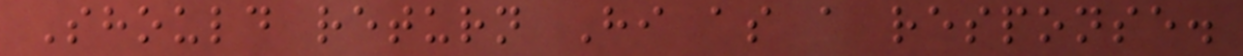Should return Hi as a response.
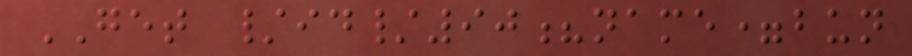GET /id/90?name=bun
